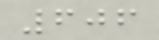606
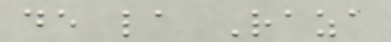de la Raza
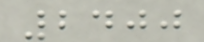2400
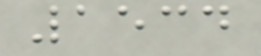1534
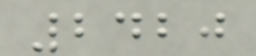2420
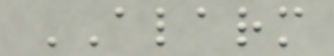ALARM
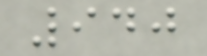940
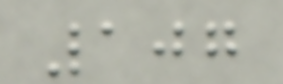107
